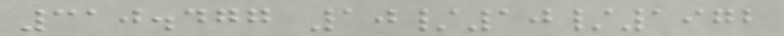310.477 10/10/1972
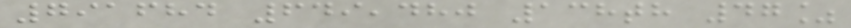791684 649,480 138th 47%
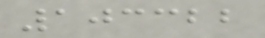103322
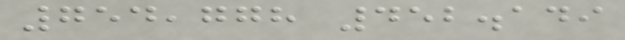754,778 452.149
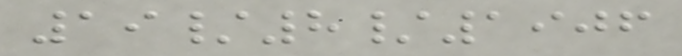19/8/1906
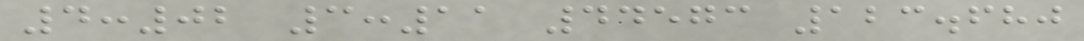4:02 3:11 44573 123.680
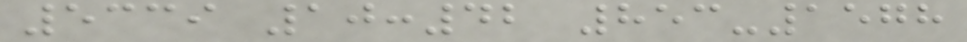5339 10:42 853-1578
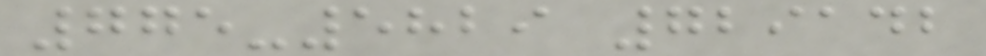775-5829 729142
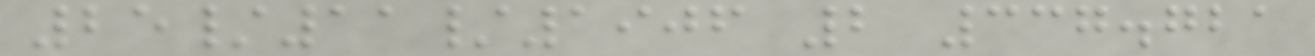25/11/1906 2 337.721
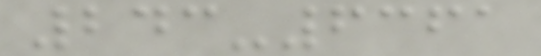243-6361
